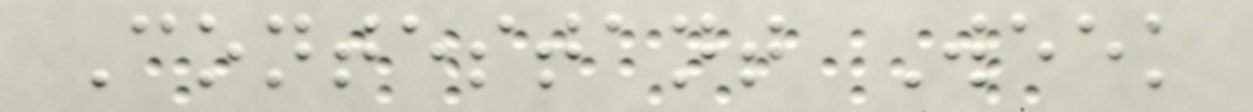Contestant Week
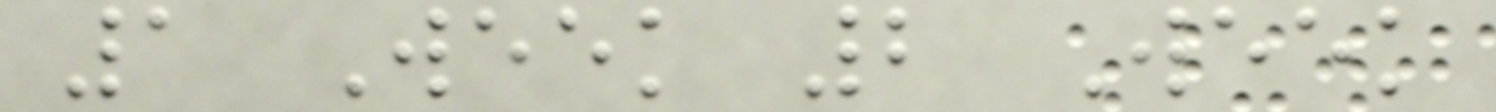1 Week 2 Week
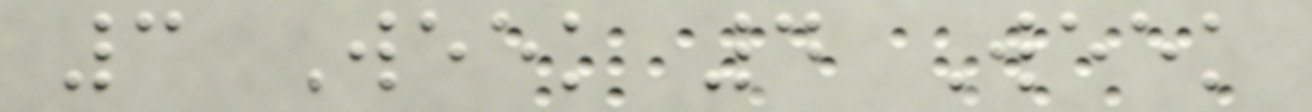3 Week 4 Week
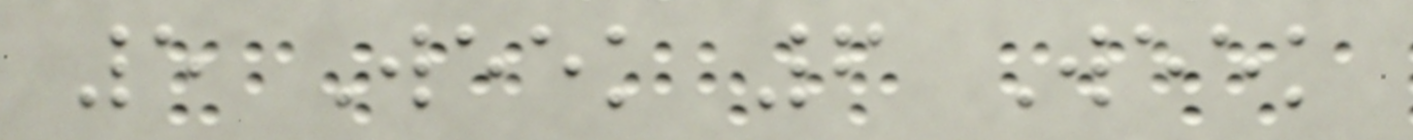5 Week 6 Week
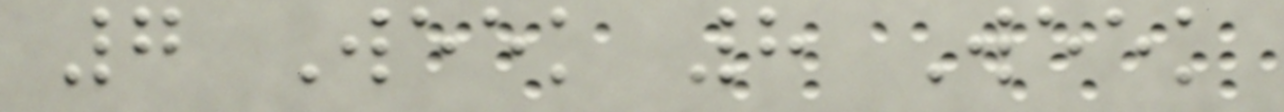7 Week 8 Week
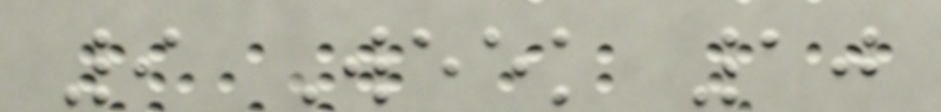9 Week 10
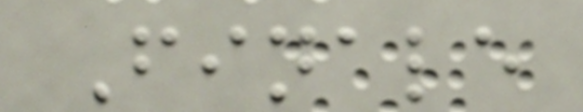Finale
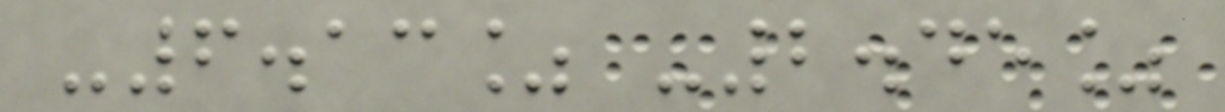-6.13% -2.45%
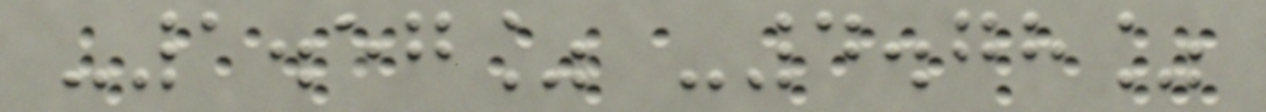-1.57% -4.78%
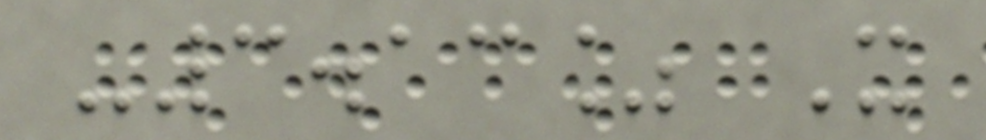-3.13% X
